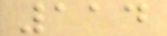114
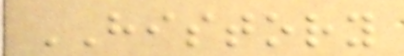HISTORY
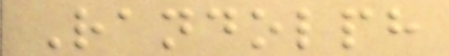Randolph
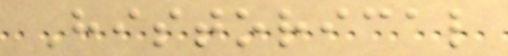Historical
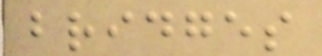bridges
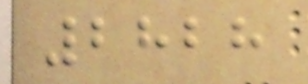2828
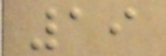19
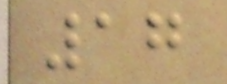17
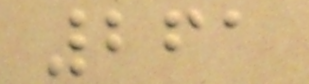261
